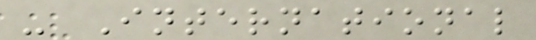- International
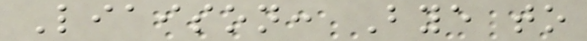Liaison: Bye to
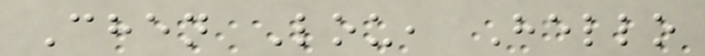Chen Lou, Hello
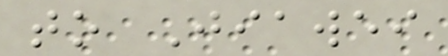to Jiawei
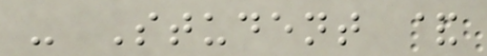- Student &
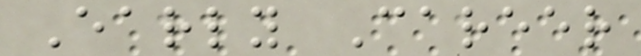Early Career
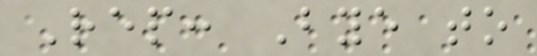Rep: Bye to
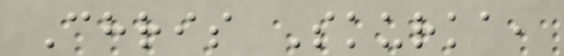Chris Skurka,
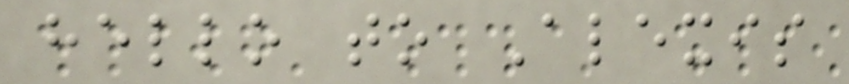hello to Alexis
